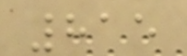815
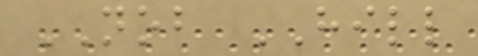NOB HILL
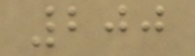200
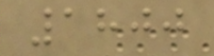1800
